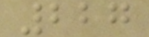227
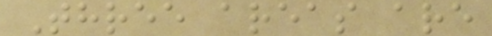Three areas are
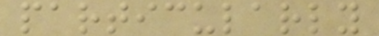particularly
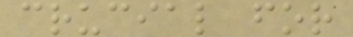crucial for
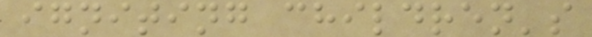igniting children's
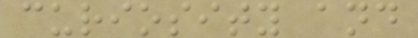curiosity and
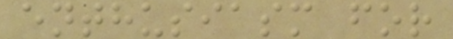enthusiasm for
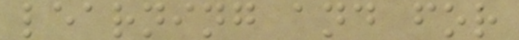learning and for
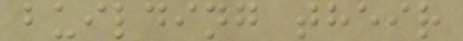building their
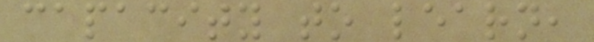capacity to learn,
